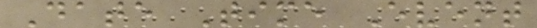Date Time Event
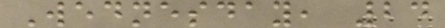Wednesday, 24
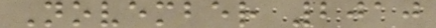November 2010
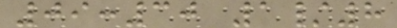09:30 1/8
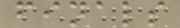finals
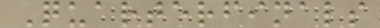Quarterfinals
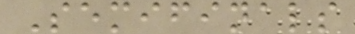Semifinals
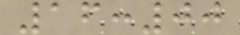16:00
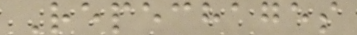Repechages
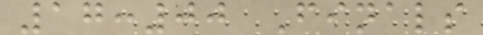17:00 Finals
